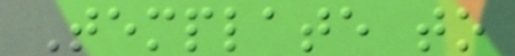Template to
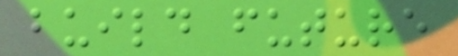build future
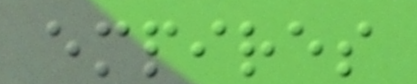empires
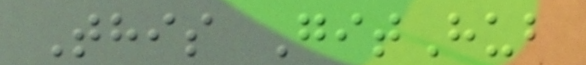This GitHub
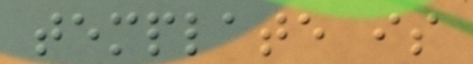template is
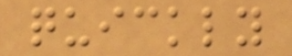quickly
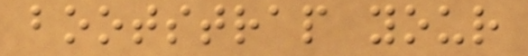bootstrap your
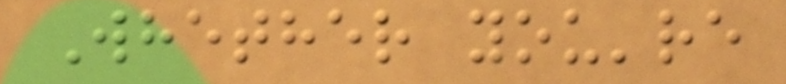Whether you're
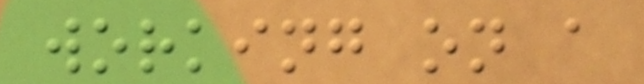working on a
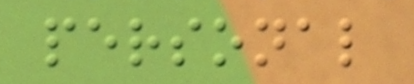personal
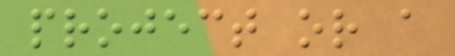project or a
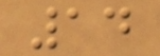14
